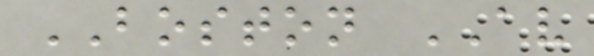BOSTON AV
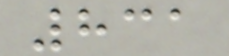831
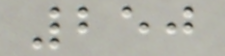250
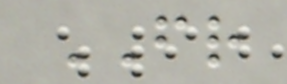FR
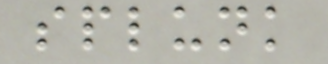splunk
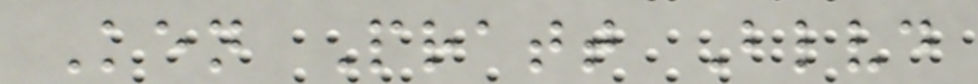Ken Pratt Blvd
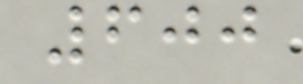600
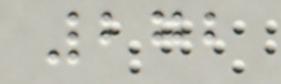272
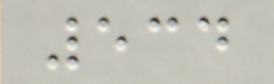534
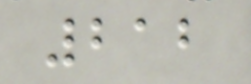212
